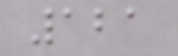121
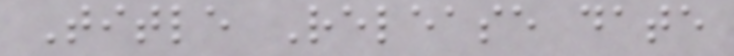Title Release date
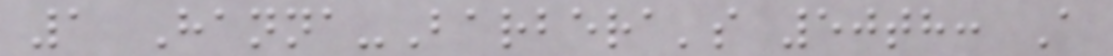1 Hanna-Barbera's 50th: A
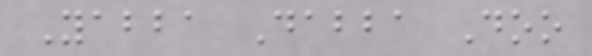Yabba Dabba Doo
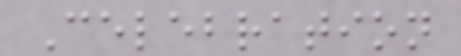Celebration
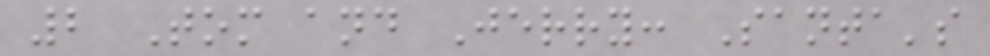2 Tom and Jerry: Santa's
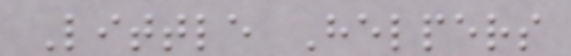Little Helpers
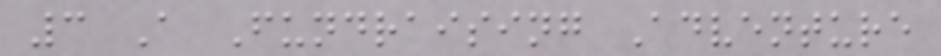3 A Fundraising Adventure
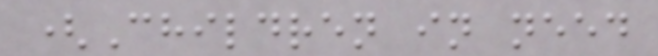(Children in need
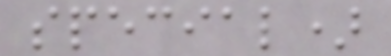special)
